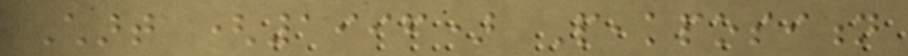Chart (1996) Peakposition
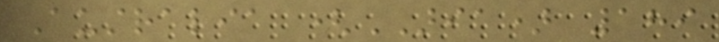Australia (ARIA) 189
